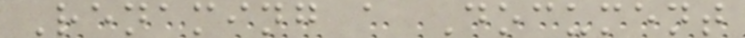Renaming a Document
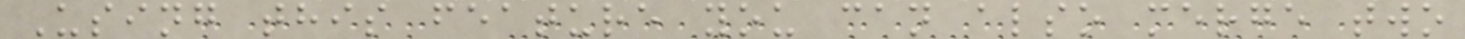Using this feature you can also merge two
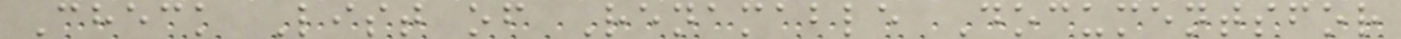Check List of Renamable Documentsfor
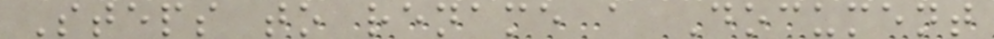Steps to rename a Document
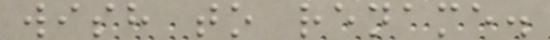wish to rename.
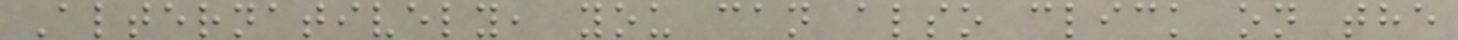Alternatively, you can also click on the
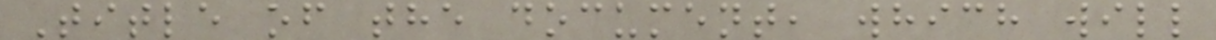Title of the document, which will
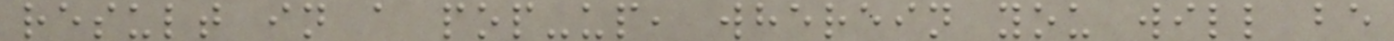result in a pop-up, wherein you will be
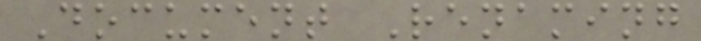Document Renaming
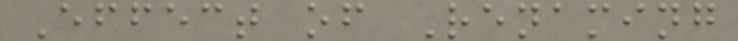Effect of Renaming
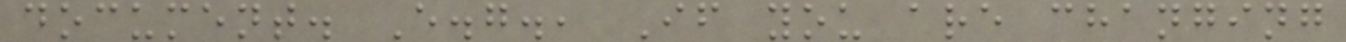document. E.g., If you are changing
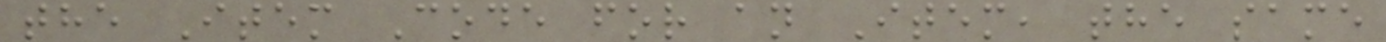the Item Code for an Item, the same
